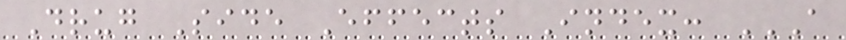Drug Side Effects Index: A
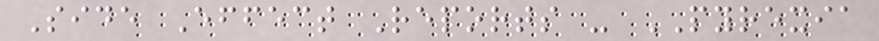Side Effect Reports - PYREXIA
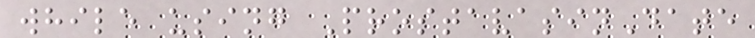while using ProstavasinDate
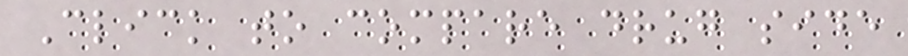Click to compare drug side
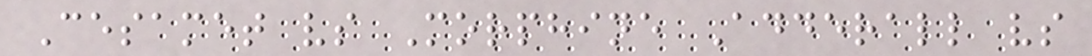Cesamet vs Morphine Adderall vs
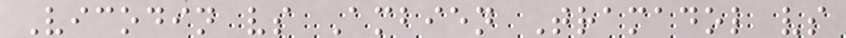Vicodin vs Ambien Tramadol vs
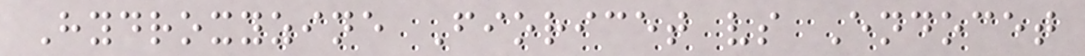Hydroxyzine Fioricet vs Endocet
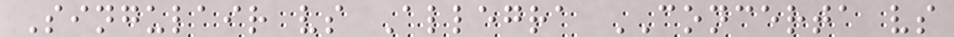Singulair vs Allegra CONCERTA vs
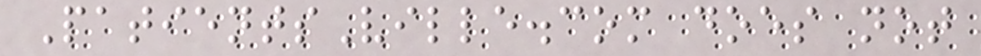PatientsVille.com does not
